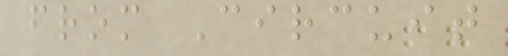from Circuit
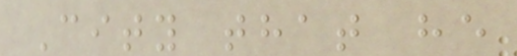City that he
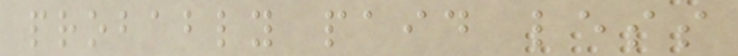probably paid less
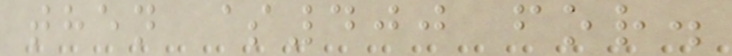then $400 for.
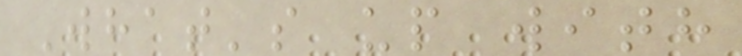What's up with
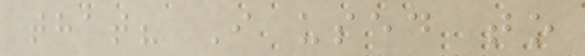that? I used to
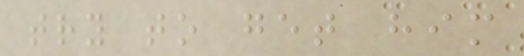try to get him
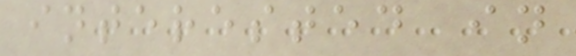interested in
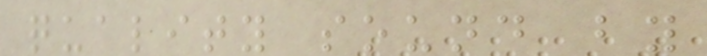quality sound by
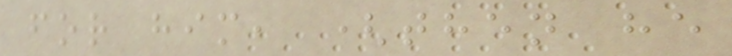for him, (then he
